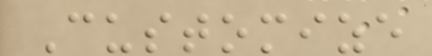Customize
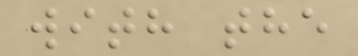with the
